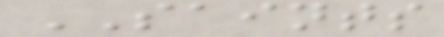SAINTS
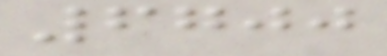6700
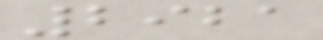2921
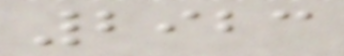2923
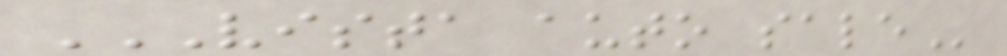VISTA AUTO SALE
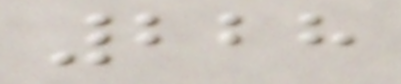228
